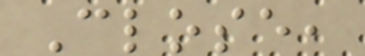Close,
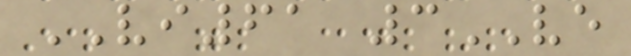VI61 3VE
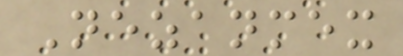Nezanmex
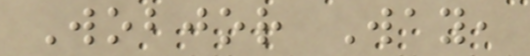Wobjor Way,
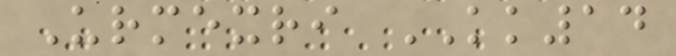Urmexri KK14
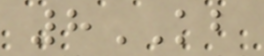8KB
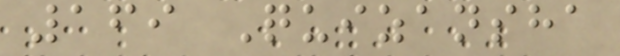169 Quizansha
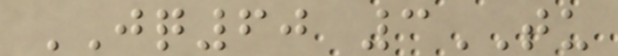JQ60 3TU
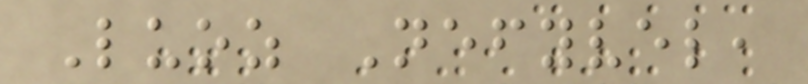Luoz Nefyvel,
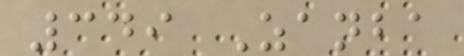349 Zanba
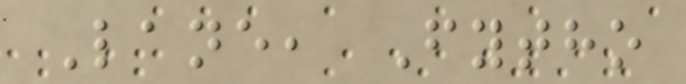Lane, Fytho
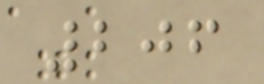206
